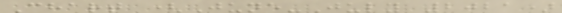Chart (June-July 2021)
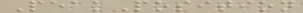PeakPosition
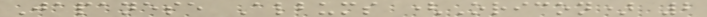Japanese Albums (Oricon) 2
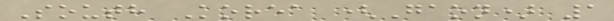South Korea (Gaon) 1
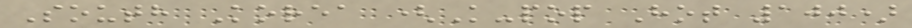South Korea (K-pop Hot 100)
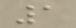1
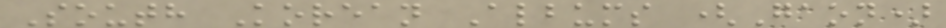South Korean Albums (Gaon)
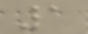1
